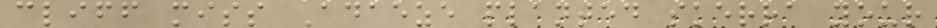cliff miss Adaeze planted skerra your
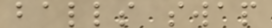balls swap
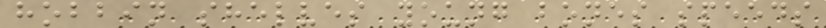hobbin shelves young bones speeds
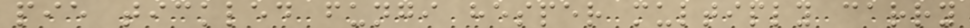pie tickled fungi hesper multiply carry
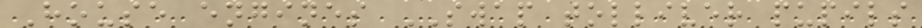House engines SWAP tolliver pupils
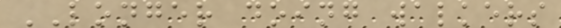LONGER doing walkers
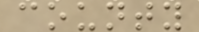county
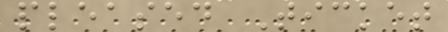pleased Ticket
